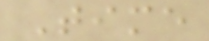Time
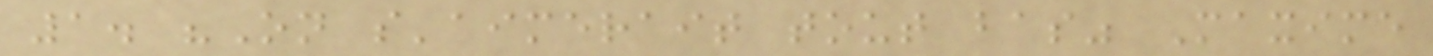1. "On s'aimerait tout bas" Maxime
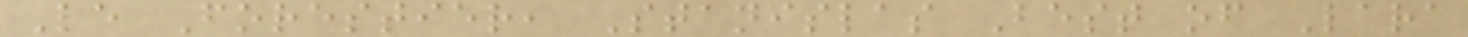Le Forestier, Stanislas Best of Lara
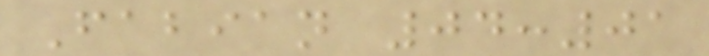Fabian 04:01
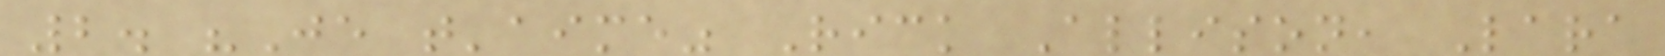2. "Je t'aime" Rick Allison, Lara
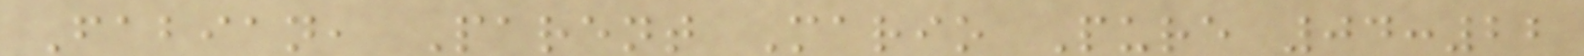Fabian, Parent Mario Pure 04:22
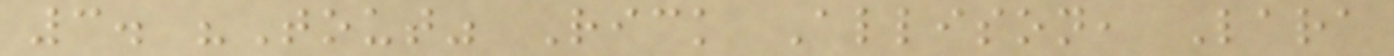3. "Tout" Rick Allison, Lara
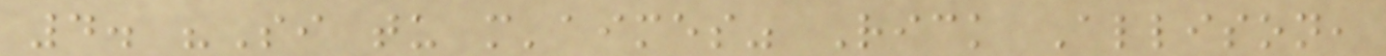4. "Si tu m'aimes" Rick Allison,
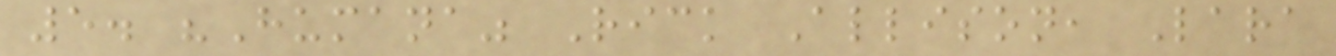5. "Humana" Rick Allison, Lara
